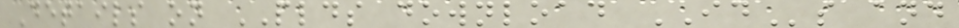Details on PLDS download IDs and
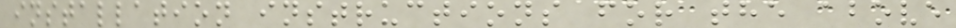installation instructions for the above
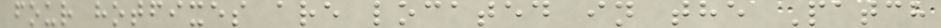four hotfixes are located in the Patch
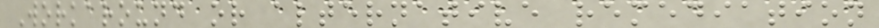Workaround or alternative remediation
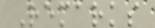Remarks
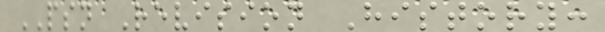PSN Revision History:
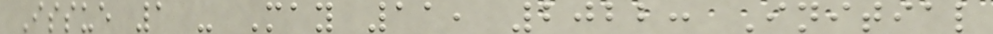Issue 1 - May 11, 2022: Initial
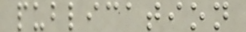publication
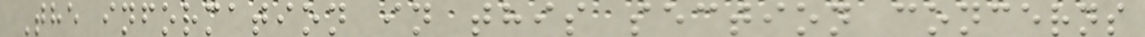The information in this section concerns
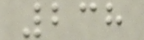238
